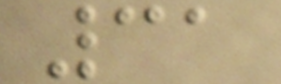31
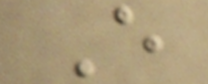E
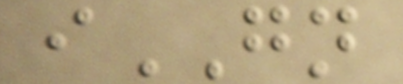iGN
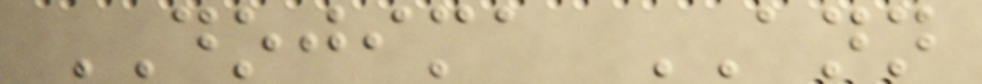DOJIMA ANN
